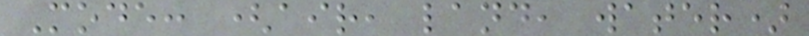Mode: (air, land, water)
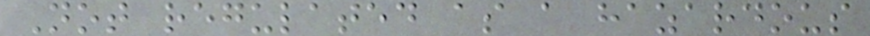Not regulated as a hazardous
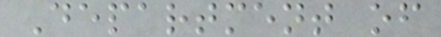Department of
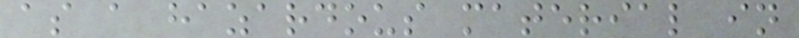as a hazardous material in
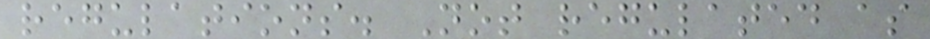regulations. Not regulated as
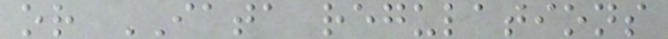or IATA regulations
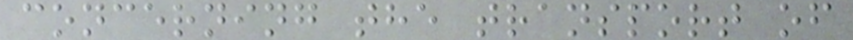concerning the transport of
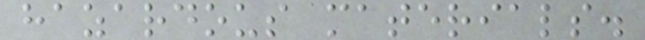hazardous materials.
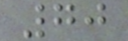70
